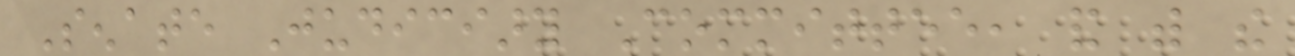Senate Judiciary Committee, and with the
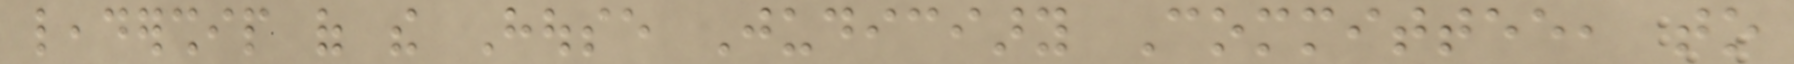leadership of the House Judiciary Committee, to
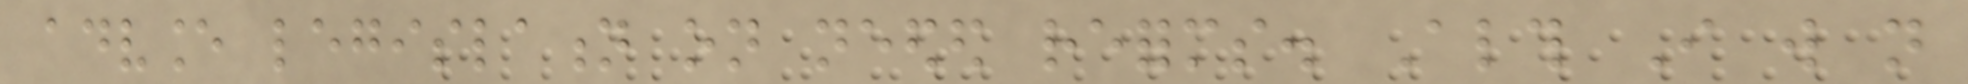advance legislation on needed reforms. Although I will not
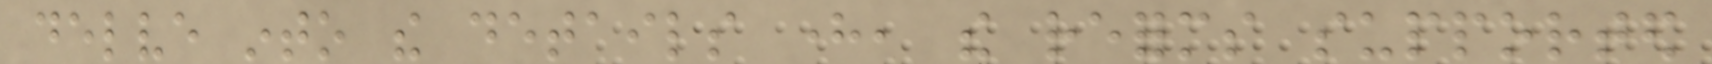delve into the details here, the reforms supported
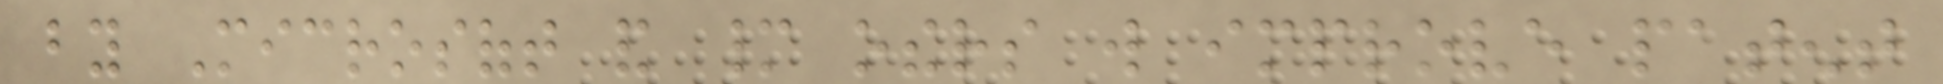by Microsoft and many others will improve patent
